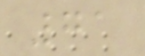71
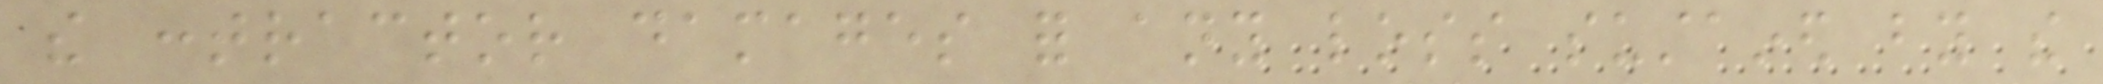the contractor damages for any loss sustained by the
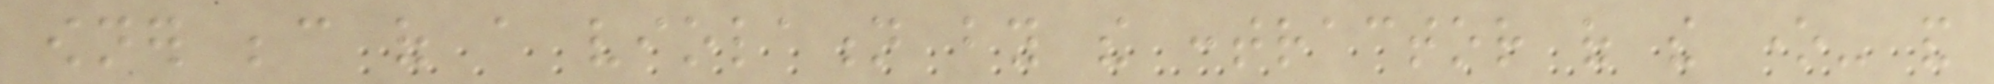owner because of a violation by the contractor of the one- and
